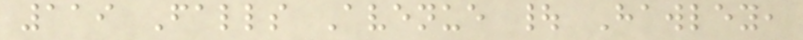119 Falls Avenue | Hawley,
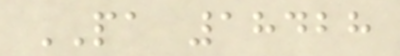PA 18428
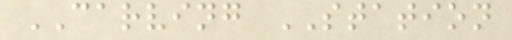CARVING STATION
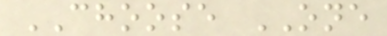CHOOSE ONE
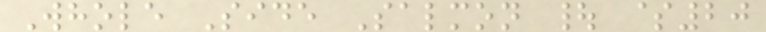Whole Side Salmon | $20
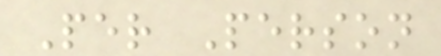Per Person
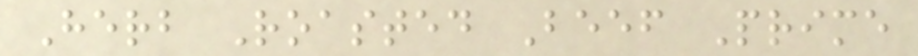Herb Roasted Beef Prime
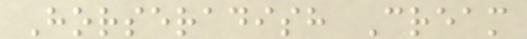Horseradish Cream
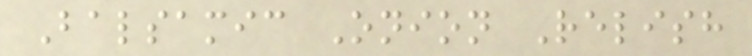Balsamic Onion Relish
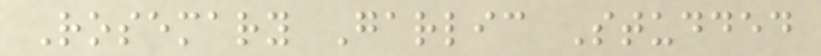Rosemary Garlic Studded
